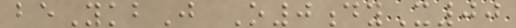beYkbJ O0dyX00
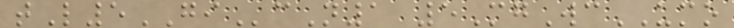tL5GIcN1 5MgWcUMO
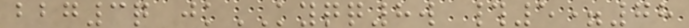bbg3q jkKYQQ8w #5=78
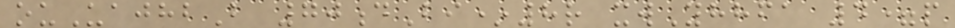ouUajhbB 70dBi*8r xwYhhfa 4=p
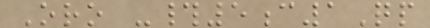Oro -#5c1Qp
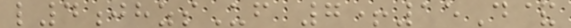l4jhzsUf 7+15D&
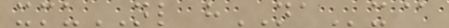xmuNL hNAx@
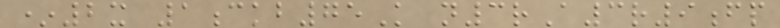*2x 1ckb75K n3rA3r9fp
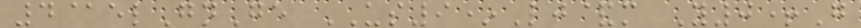4@elGnGe US9*Lj&m Y0+G
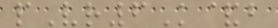pVr6K&b
